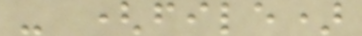- (file)
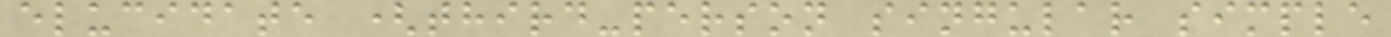elucidate (third-person singular simple
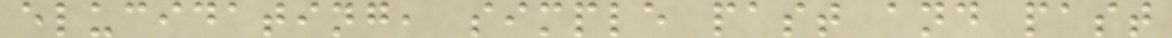elucidating, simple past and past
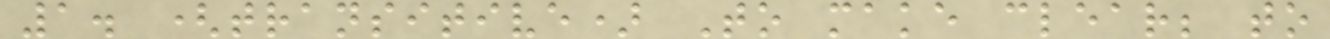1. (transitive) To make clear; to
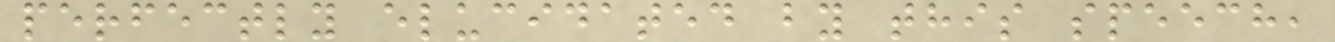perfectly elucidated by this speech,
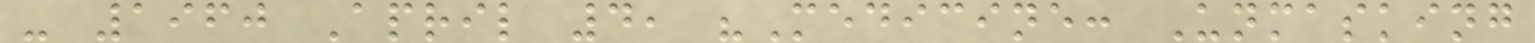- 1960 April 4, "Medicine: Unmasking
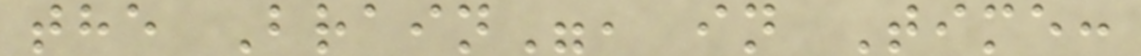the Brain", in Time:
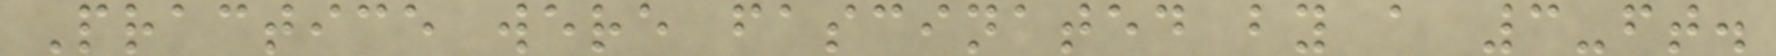Practice were fascinated by a 3-ft.
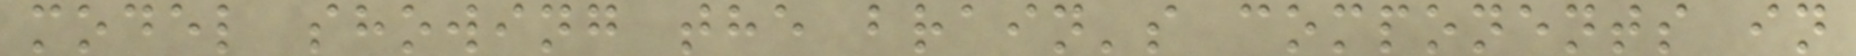model showing the brain's components in
